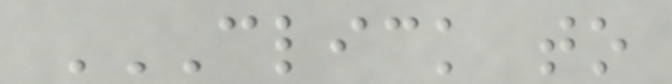CLICK TO
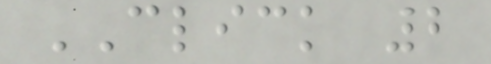CLICK 2
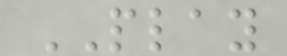PLAY
